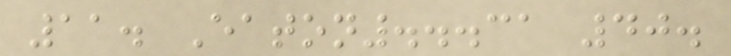11. Eaton...31 40.
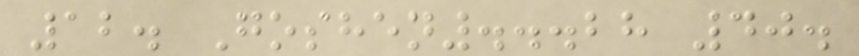12. Goshen...28 40.
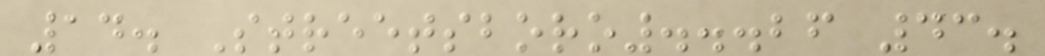14. Streetsboro...26 43.
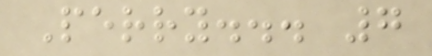Perry... 7
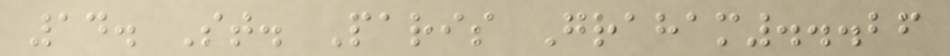14. St. Paris Graham...26
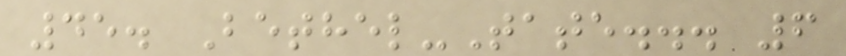45. Bethel-Tate... 6
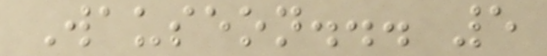Wauseon... 5
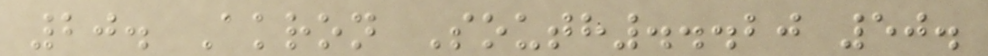20. Akron South...20 50.
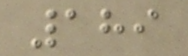189
